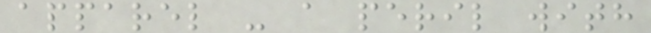apparel - a peril with
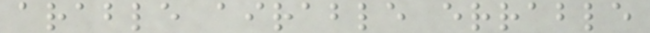arable airable errable
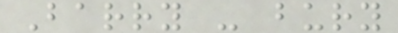Barry - bury
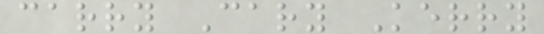carry Cary Kerry
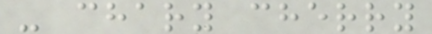- chary cherry
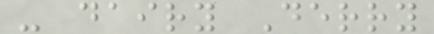- dairy Derry
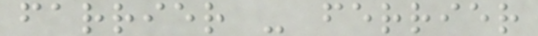farrier - ferrier
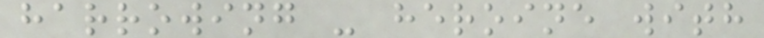harrowing - heroine with
